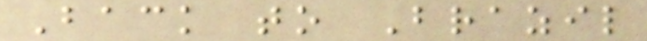Back to Brazil
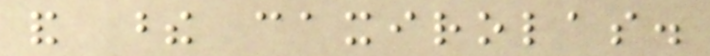and these caxirolas.
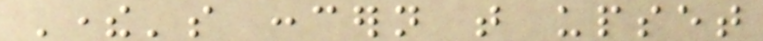There's concern that upset
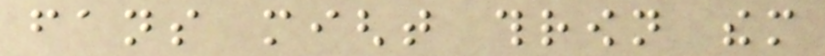fans might thrown them
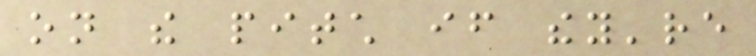on the pitch if they're
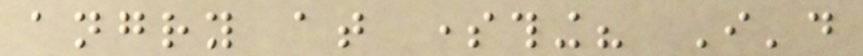angry at something? I'd
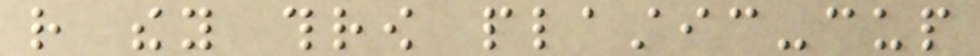rather they throw plastic-cup
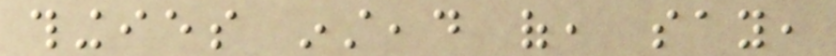thingies instead of, say,
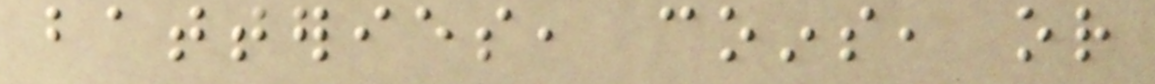batteries, coins, or
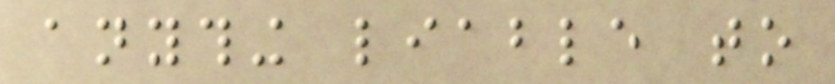anything liable to
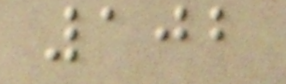102
